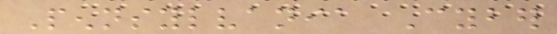Pennsylvania Cyber
